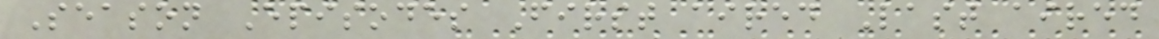Season Episodes First aired Last aired
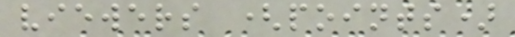viewers (points)
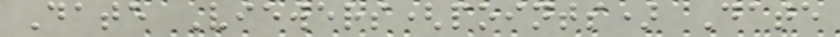Date Viewers(points) Date
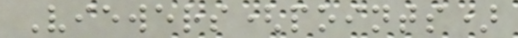Viewers(points)
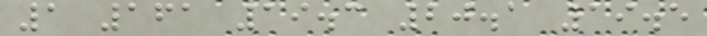1 161 19.3 20.1 19.5
